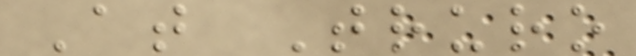At Truro
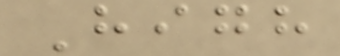High
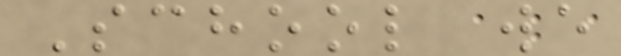School we
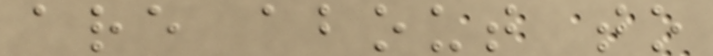are about to
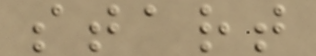start
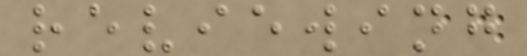reviewing
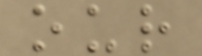our
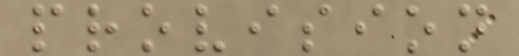provision
